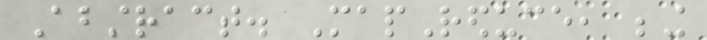Abstract. MapReduce, being
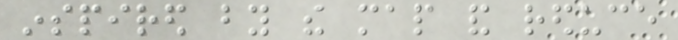inspired by the map and reduce
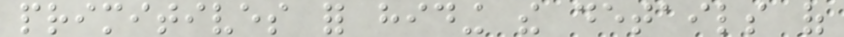primitives for hiding the details of
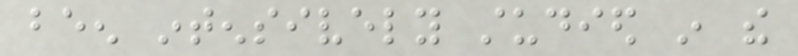been intensively studied in the
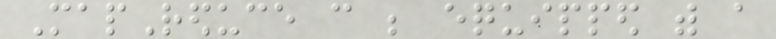MapReduce can be equipped with a
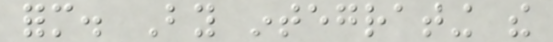form. By integrating the
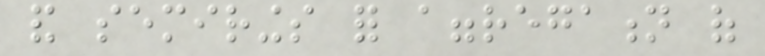and semirings for aggregation of
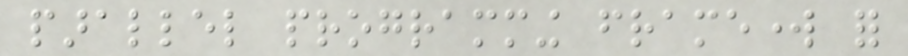parallel programming framework for
